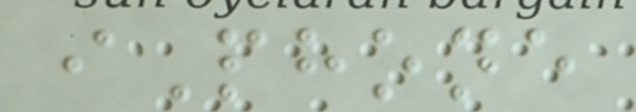iPhone
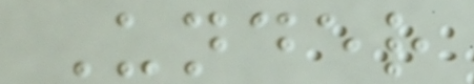Under
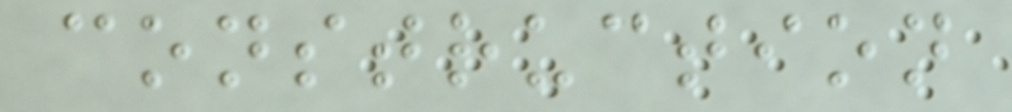construction
